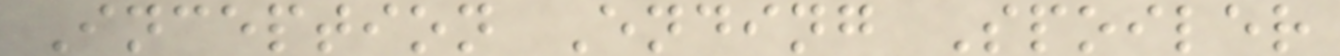Inception Ending Spoiler
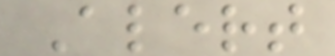Alert
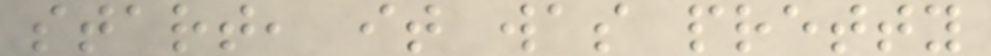start, it was pretty
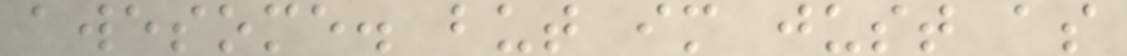awesome. but im just as
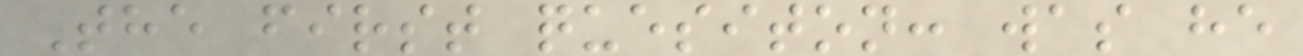The first quesiton: was he
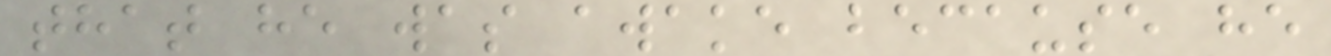that he was awake because he
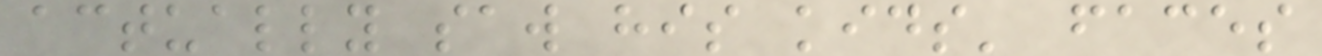actually saw his kids' faces
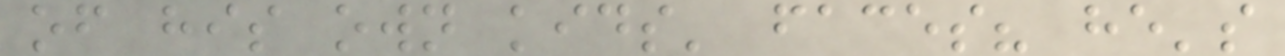of his own kids' faces? he's
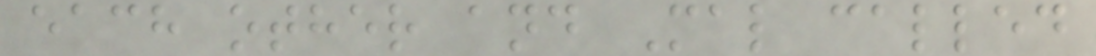each other and Mal called
